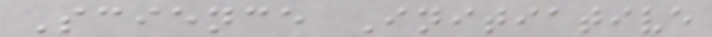Science Initiative
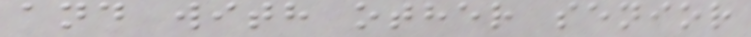and with other senior
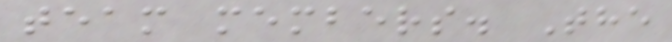team members. The
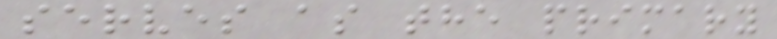serves as the primary
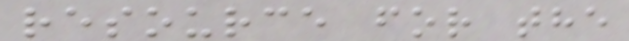resource for the
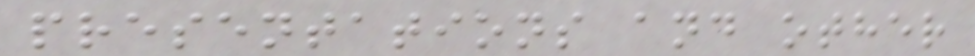presentations and other
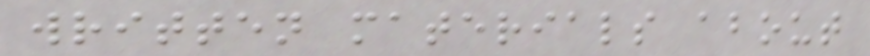written materials about
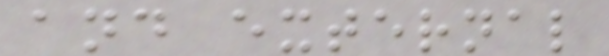and external
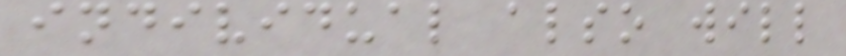individual also will
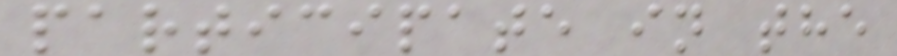participate in the
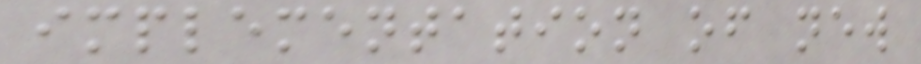implementation of new
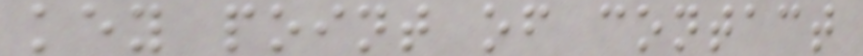key point of contact
